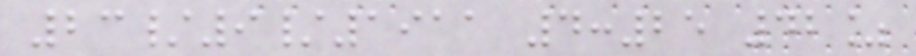23/9/1911 4:25 42%
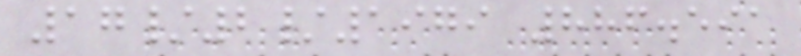17/2/1979 886.591
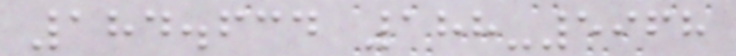184.634 188-5968
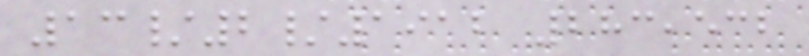13/2/1912 283,532
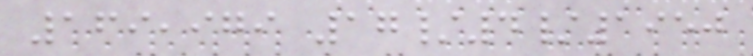169,979 17/4/1950
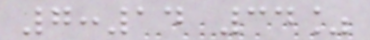7:14 34%
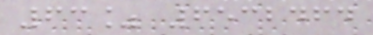63% 6532464
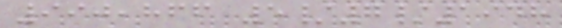990,866 5/7/1948
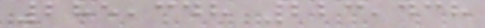285,348 223,438
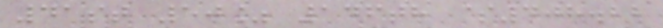41st 50% 146th $408.22
